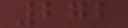272
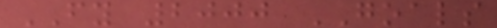FY 2000 GOALS
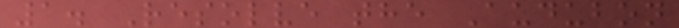1. Resolve the Audubon
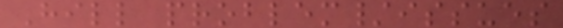Hill problem/issues
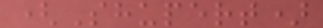(Shupert)
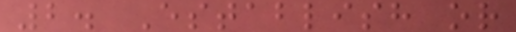2. Establish or
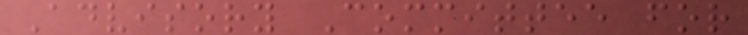Advisory Committee for
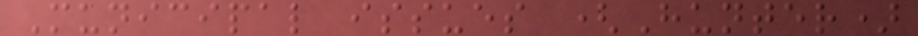Municipal issues (Hunter)
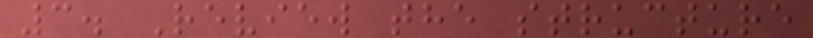3. Review the structure
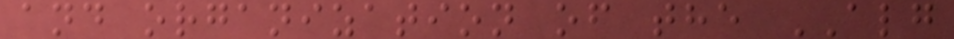and organization of the ALG
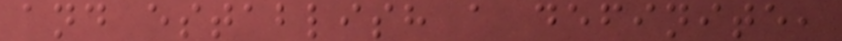and establish a definite,
